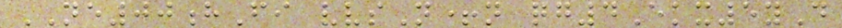NE00hFi vvsN+n qg4Ekx5yD
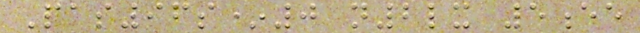Pas96s*0 n2lx 5ee
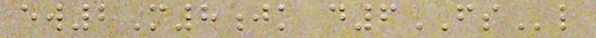ew2M8jk d6FSl
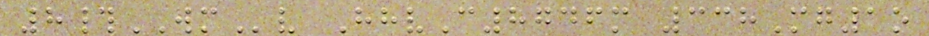8#WMv HhvC8746m 338Mg1o
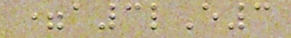=a3lE3
